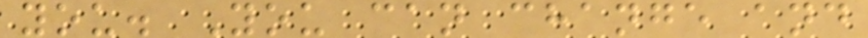you. You can change and
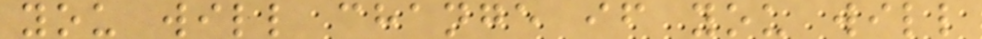you will change if you will
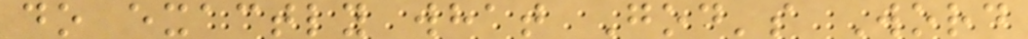do exactly what God's Word
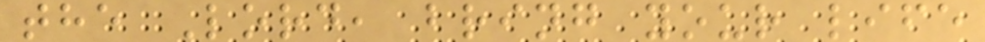the Lord, bring your life
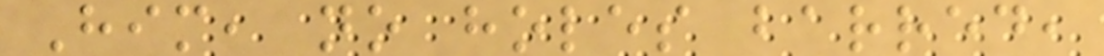Him, no holes barred,
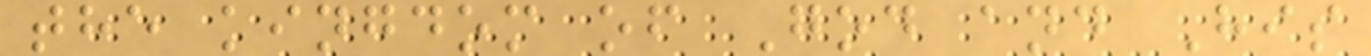the kingdom of God and His
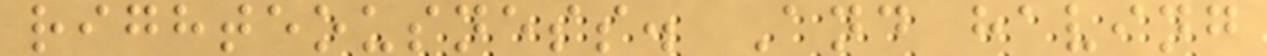righteousness. And having
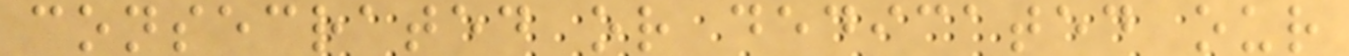consecrated or dedicated our
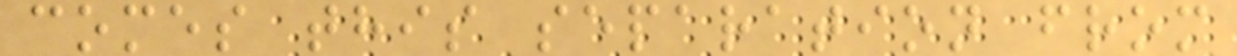comes this separation from
